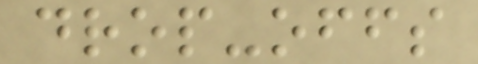drop-offs
